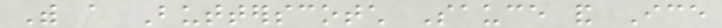With a Butterscotch Sauce and Ice
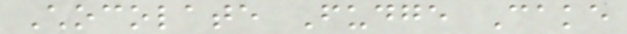Chocolate Fudge Cake
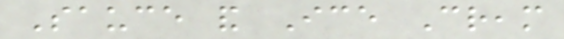Sauce and Ice Cream
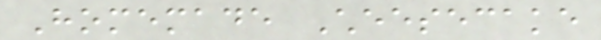Homemade Cheesecake
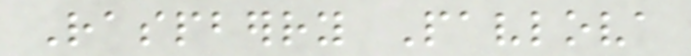Raspberry Pavlova
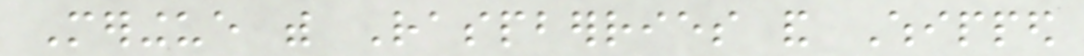Meringue with Raspberries and Whipped
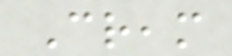Cream
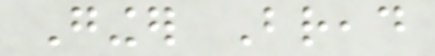Ginger Bread
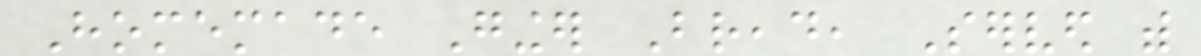Homemade Ginger Bread, Served with
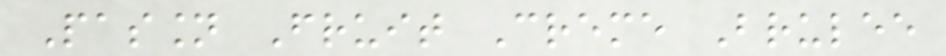Passion Fruit Creme Brulee
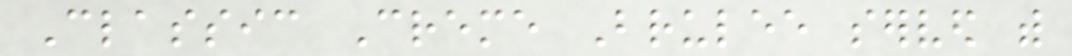Classic Creme Brulee served with
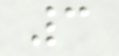3
